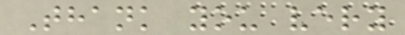Thank you very
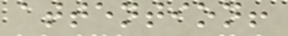attention!
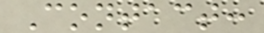Contact:
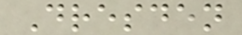Dresden
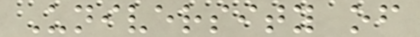University of
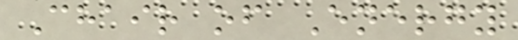Chair of Energy
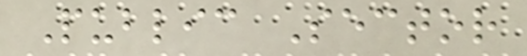Public Sector
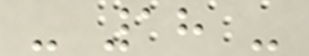- 18 -
